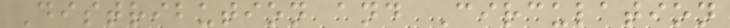Distribution and Circulation
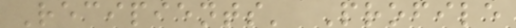Recipients' Profile
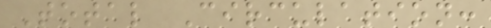Total Circulation:
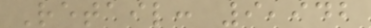Retail: 9,942
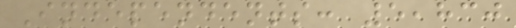Independents: 5,830
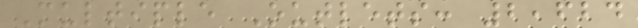Multiple Outlets: 2,624
